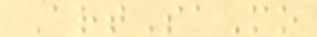ArtSaMo
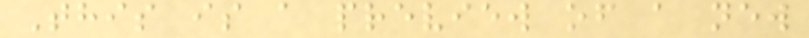This is a preview of a new
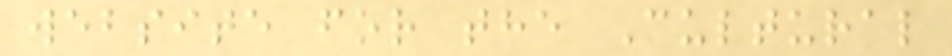website for the Cultural
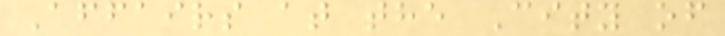Affairs at the City of
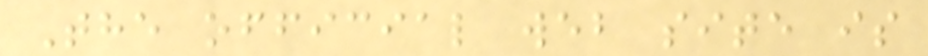The official web site is
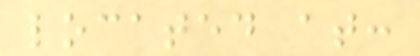located at:
